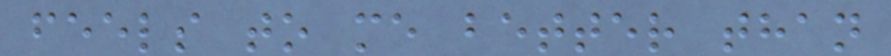feels to me better than
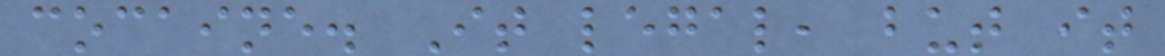cocaine. It legal, but it
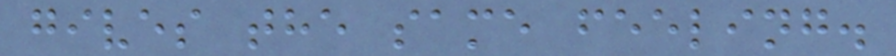gives the same feeling.
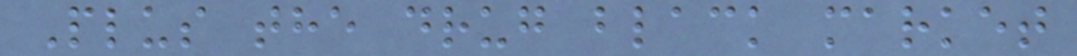Plus the drug black market
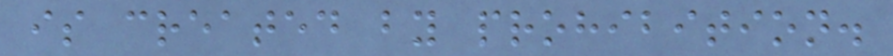is created by prohibition.
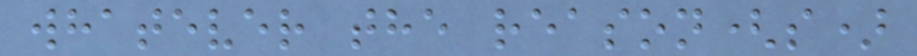whatever the reason(s)
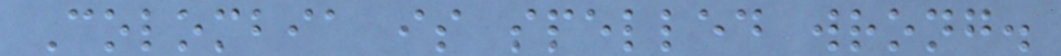Colombia is spelled wrong.
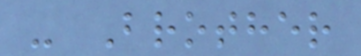- Brother
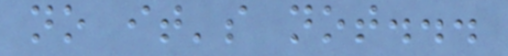no it's not...
